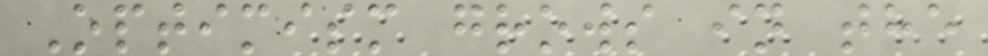Optimism grows in the
